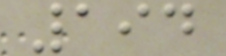194
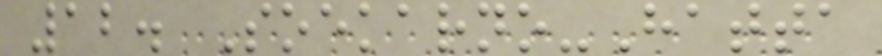12. Soekarno-Hatta
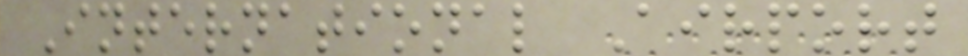International Airport
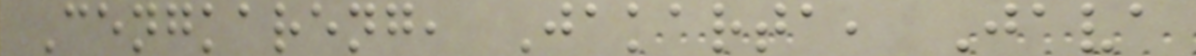Cengkareng, Jakarta, Java
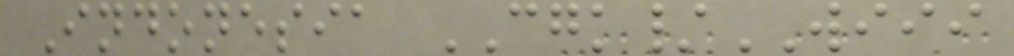Indonesia CGK/WIII
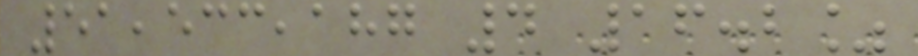51,533,187 4 16.2%
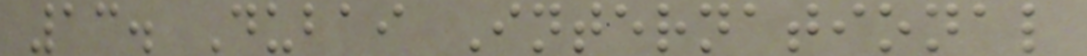13. Dubai International
